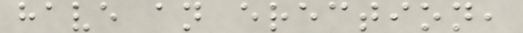have an erection,
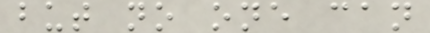but no one can
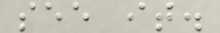see it.
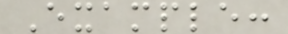Example:
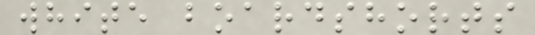white boardshorts
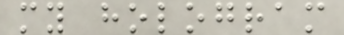my hologram
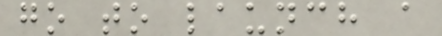go to launch a
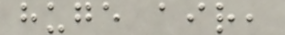huge air,
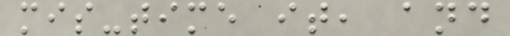mis-time it, and
